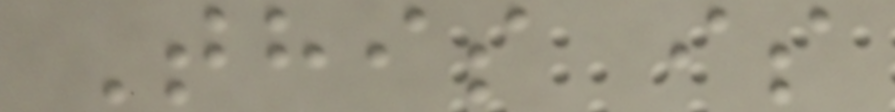This is
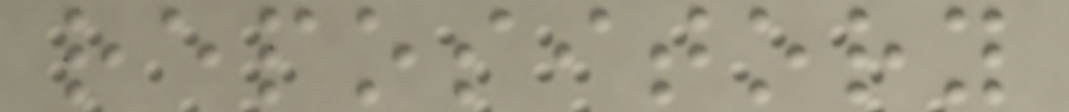repository
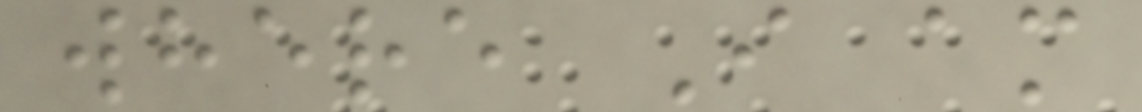where I am
